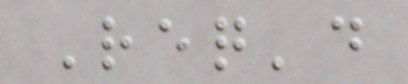Req'd
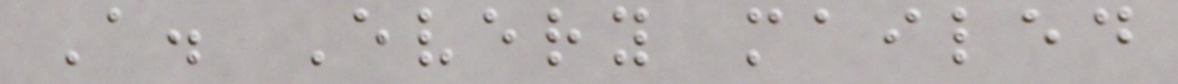A. Every mailed
